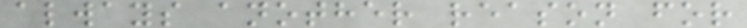always another reason for
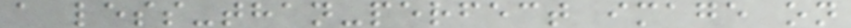a less-than-perfect image on
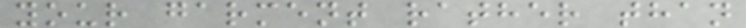your garment rather than
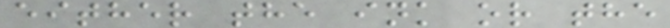either the ink or the
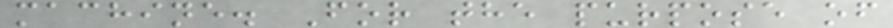machine. For the purpose of
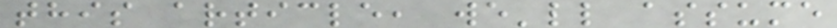this article, we'll assume
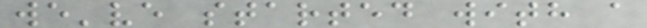we've started with a
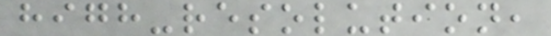high-resolution,
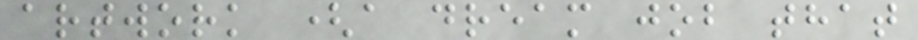artwork (a dream job that
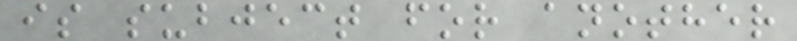is subject for another
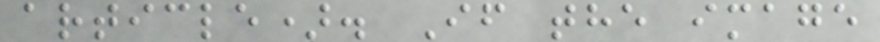article). If the image
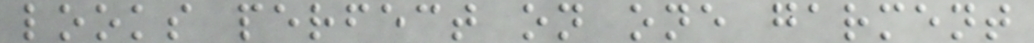looks perfect on one garment
